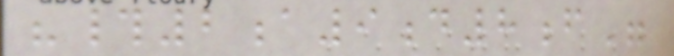"#2a9d8f"
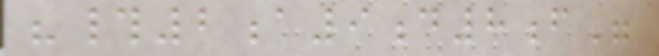"#2a9d8f"
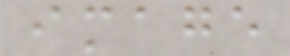image
